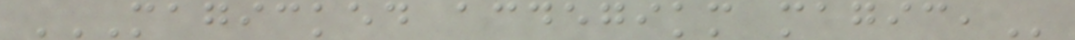MAGICKED ACDEGIKM MAGIC,
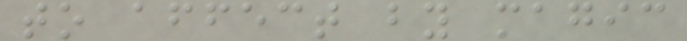to affect by magic
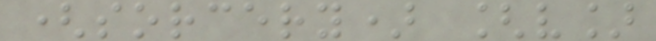(sorcery) [v]
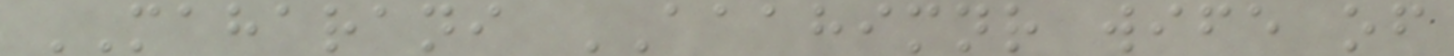MAHARANI AAAHIMNR wife of
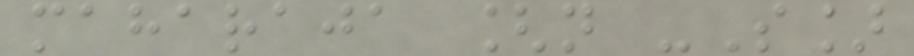maharaja [n -S]
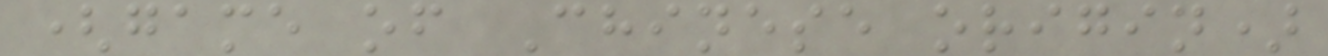(game of Chinese origin)
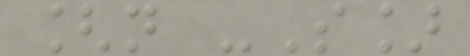[n -S]
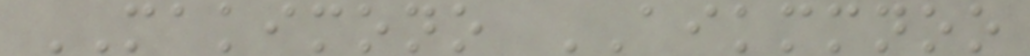MAKIMONO AIKMMNOO
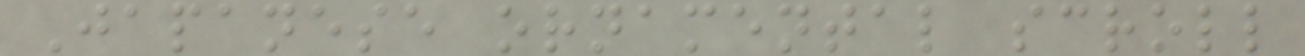Japanese ornamental scroll
